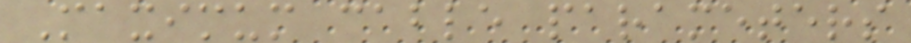Maximum cable parameters
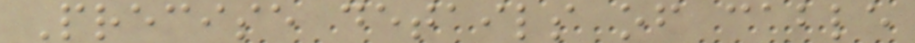Precise details of cable
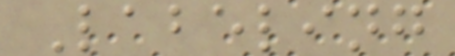Labeling
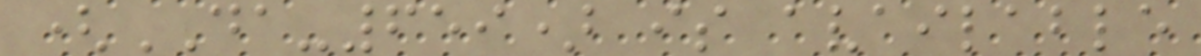(DA-659) is available
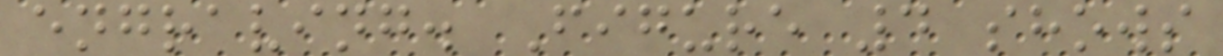engraving. Figure 4 shows
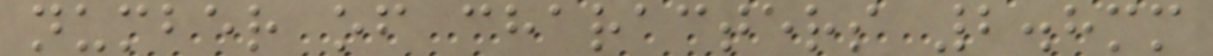number of characters 2.8mm
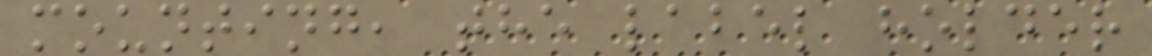mounting, the label holder
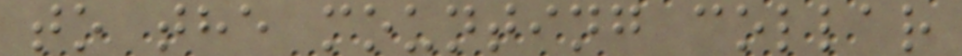to the mounting collar
